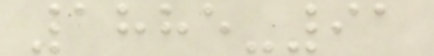1885-91
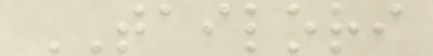TAILORI
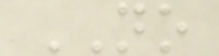NO
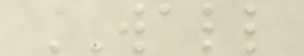WALL
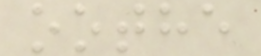oothe
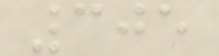305
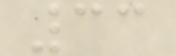33
